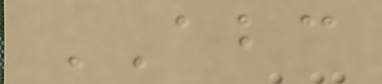ABC
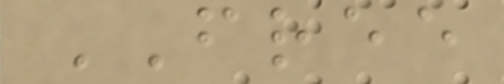FREE
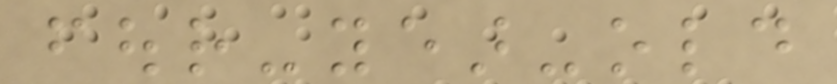four-year-old
